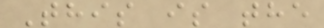This is the
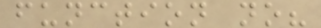function no?
